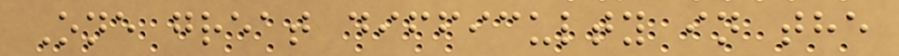One great difficulty in the
